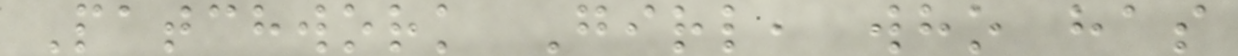Patchwork Girl, who has
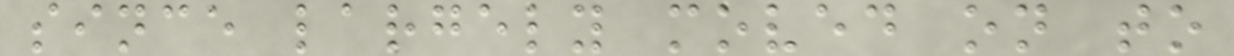since largely moved on to
